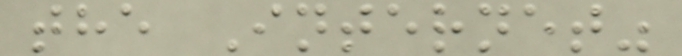the Internet"
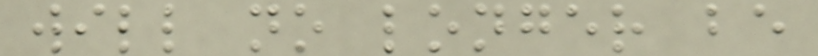will no longer be
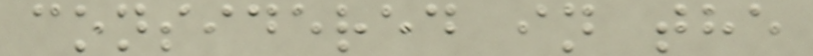considered in the
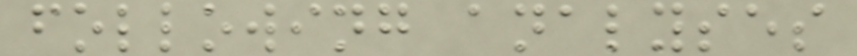following analyses
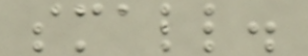small.
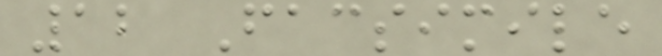12 Facsimile
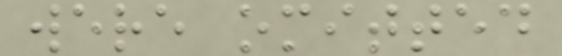were omitted
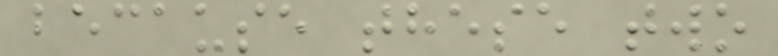because these two
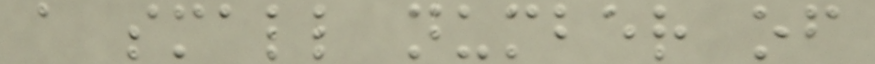a small number of
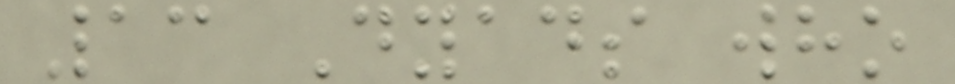13 Dyads who
